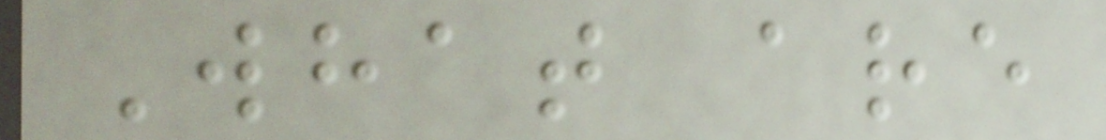What are
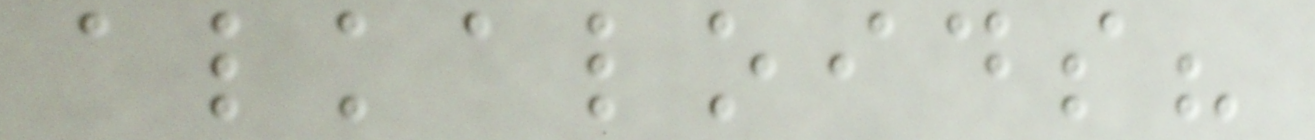alkaloids?
